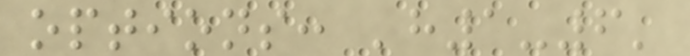options: 'h1-6'
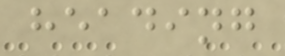heading
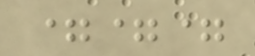===
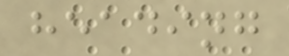heading
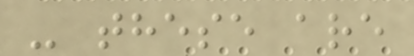- these are
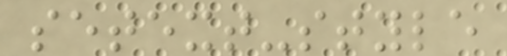setext-style
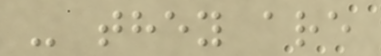- they are
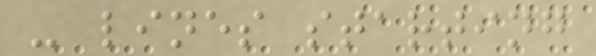- lines starting
